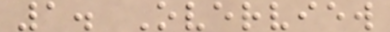1. Overview
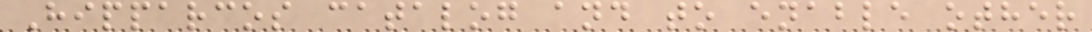Hipparcos catalog and to enable other
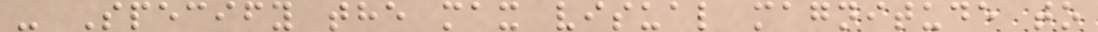- Specify the max visual magnitude to
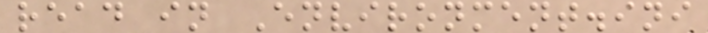read in Environment.ini
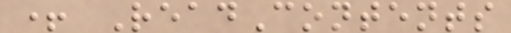+ ReadContents
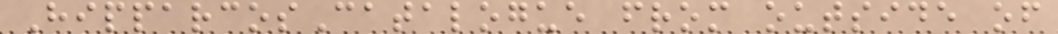HipparcosCatalogue from outside of
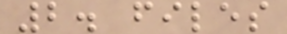2. files
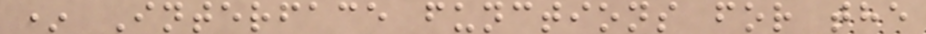* Interface functions for the
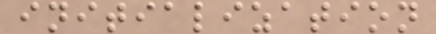initialization
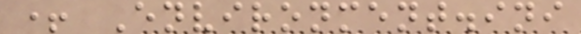+ Environment.ini
